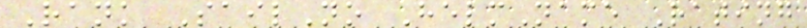Rank SailNo HelmName Rating
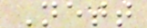Nett
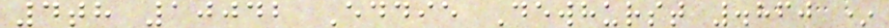4th 10042 Eddie Dewhurst .860 *
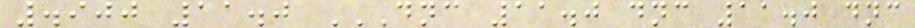.900 11.0 DNC 11.0 DNC 11.0 DNC
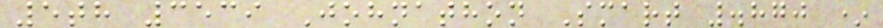5th 3539 Johnathon Smart .870 *
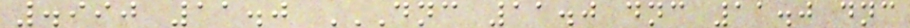.990 11.0 DNC 11.0 DNC 11.0 DNC
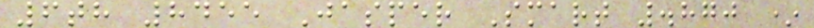6th 8455 Jasper Smart .870 *
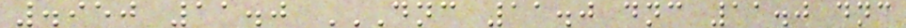.950 11.0 DNC 11.0 DNC 11.0 DNC
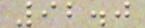92.0
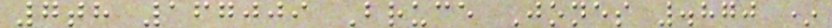7th 167009 Bruce Jones .870 *
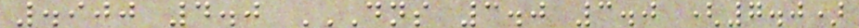.900 4.0 DNS 3.0 3.0 (7.0)
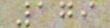179
